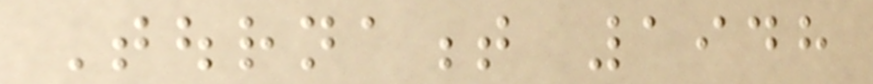Tournament 1948
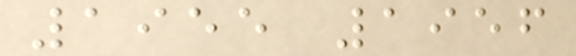1955 1956
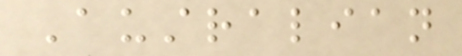Australian
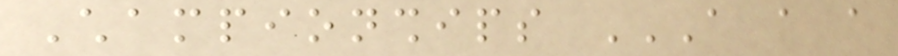Championships A A A
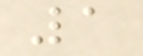1
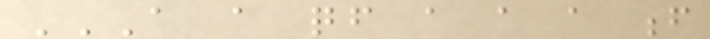A A QF A A A F
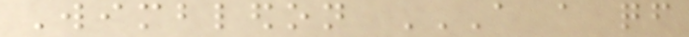Wimbledon A A QF
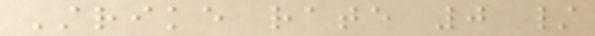Strike rate 0 /
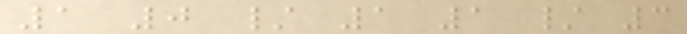1 0 / 1 1 / 3
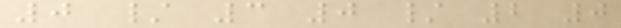0 / 3 0 / 2 0
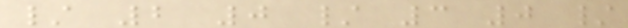/ 2 0 / 3 0 /
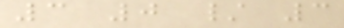3 0 / 3
